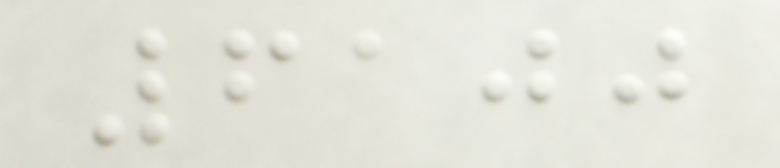6100
